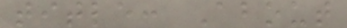title: About
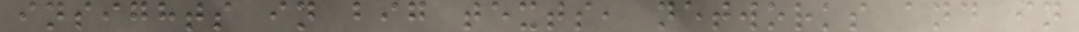insights in big texts, networks and in
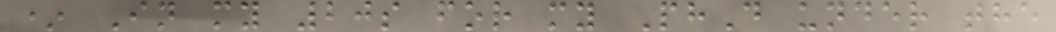* In my 20s for my PhD under the
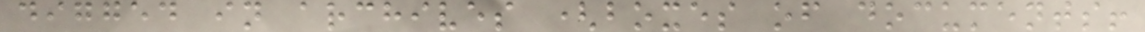digged in archives (boxes of documents!
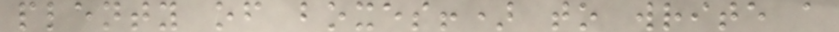plenty of boxes!) to write a
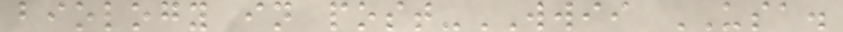biology in post-WWII USA.
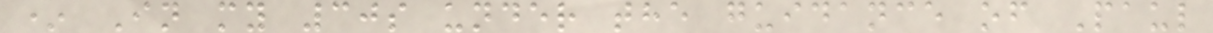* In my 30s under the guidance of Paul
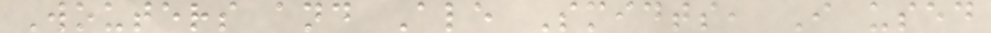Wouters and Ale Smidts, I used
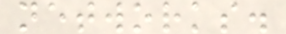networks.
